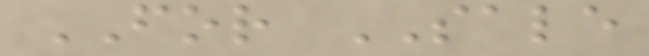FOR SALE
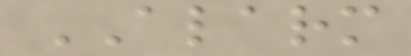ALARM
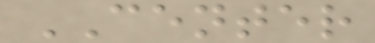CENTER
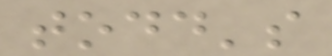todd's
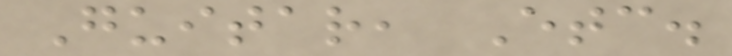Guitar, Etc.
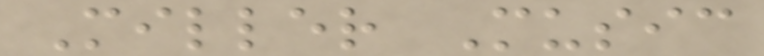Miller Music
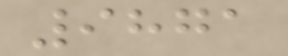9871
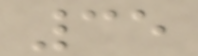35
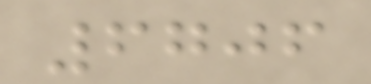6706
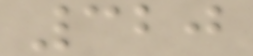320
